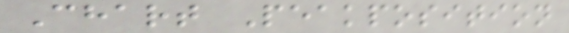Chart Peakposition
